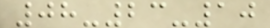08-23-10
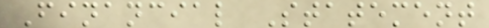Financial Statement
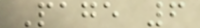Page 6
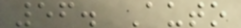56. Auto
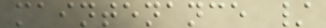maintenance /
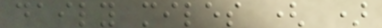daily miles ( )
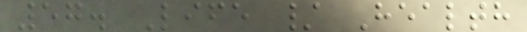57. Life / Health
